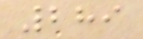289
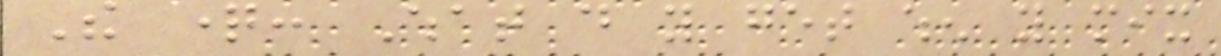The question: What do you get when you mix
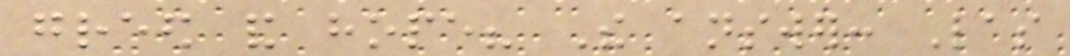greed and hope? The answer: Las
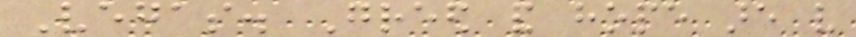Vegas. Greed and hope are very
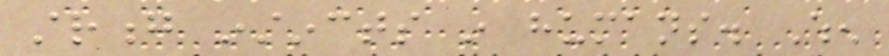strong instincts in humans. When
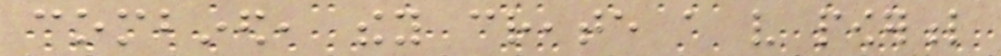combined, they create a very powerful
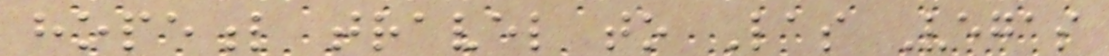hopeful travel to Las Vegas
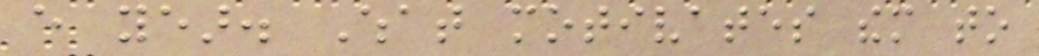every year. What motivates them to
